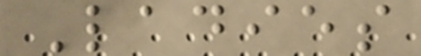Ladies
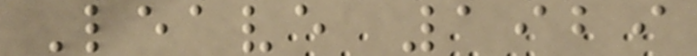Leave 1929
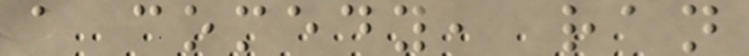a comedy, ran
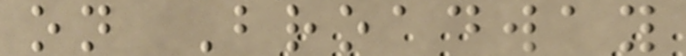on Broadway
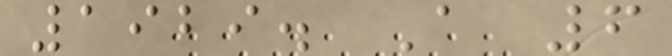1929. A 6
